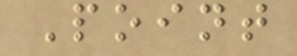Point
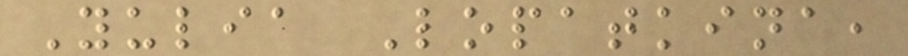Yulia Lopatkina,
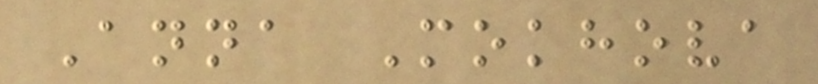Anna Mokhova
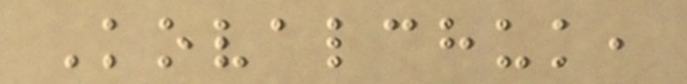Kovalchuk,
